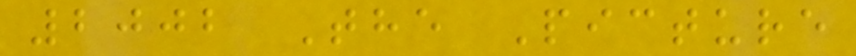2002 The Picture
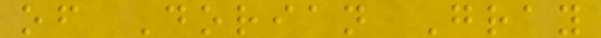of Dorian Gray
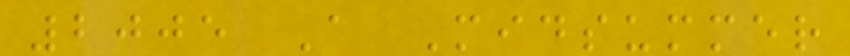2005 A Midsummer
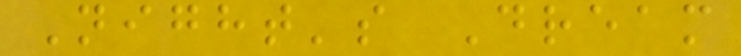Night's Dream
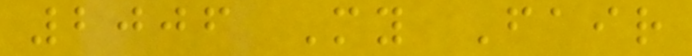2006 My Fair
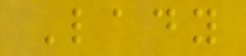Lady
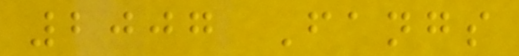2007 Fangs
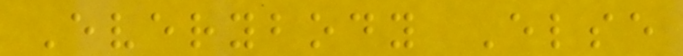Everybody Else
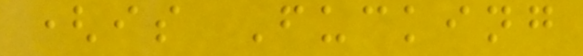(is Fucking
